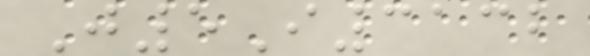J5I3132
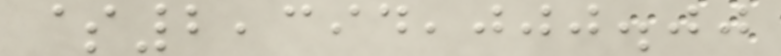$2,394,000.00
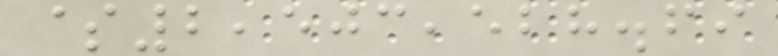$2,503,528.69
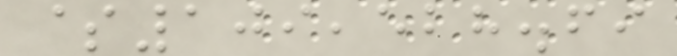$109,528.69
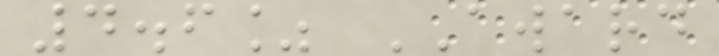4.6% AWARD
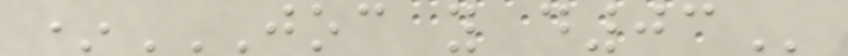*JOC Y D03
